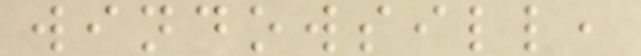windowsill,
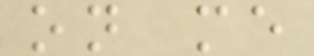on me
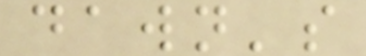dawn's
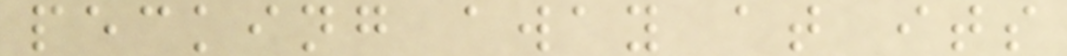pecking away at its
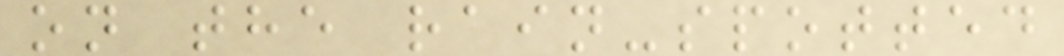on the rain-spotted
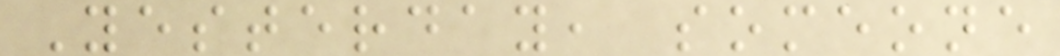Yesterday, someone
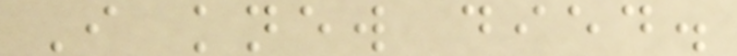I knew died.
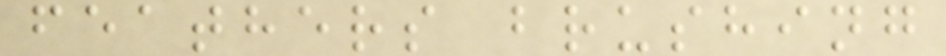feathers brushing
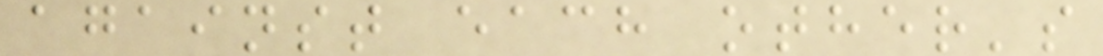against each other's
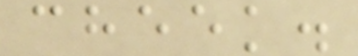cheek.
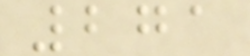271
